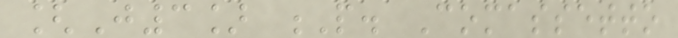[J3] P. Comassetto
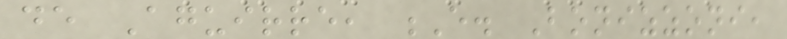de Aguirre, E. Bonizzoni,
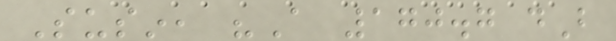Susin, "A 170.7 dB
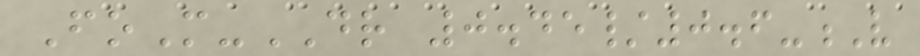FoM-DR 0.45/0.6-V
